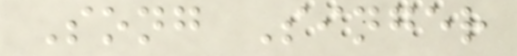Song Singer
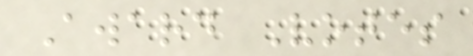Award Votes
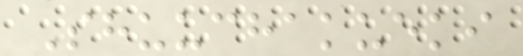Shuuchakueki
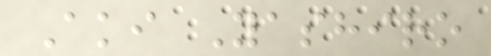Aki Yashiro
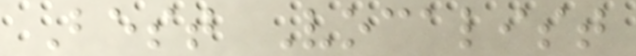Best Vocalist
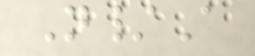N/A
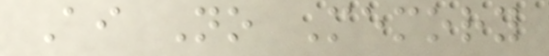Ai No Memory
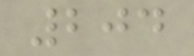204
